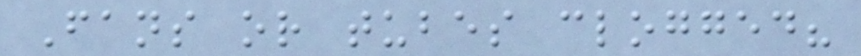Fans or tubes clogged?
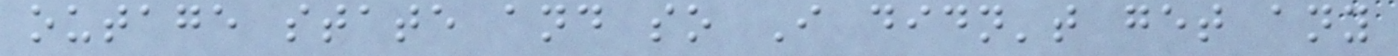outage state and so I didn't get any
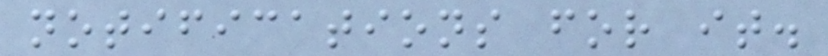notifications for it.
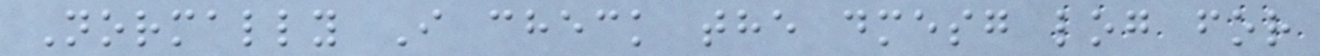Normally I check the dmesg log for
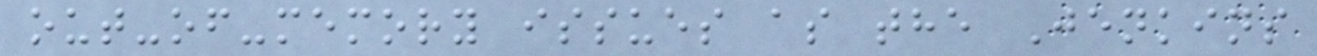out-of-memory issues as the Jenkins
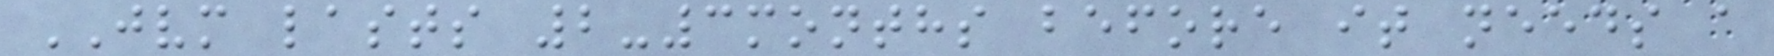JVM lasts 2-3months before it needs a
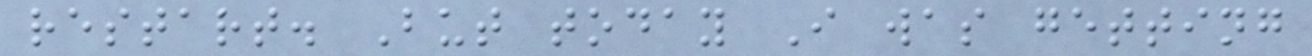restart. But today I was getting
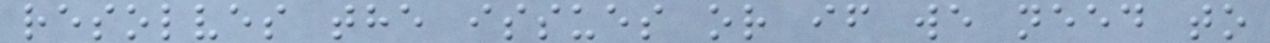resolves the issues or if we need to
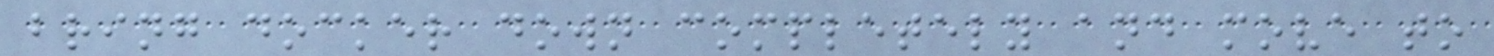bring docker down completely and move to
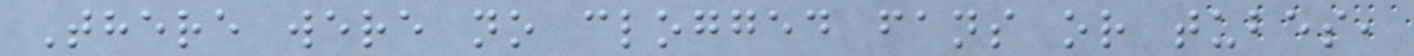There were no clogged fans or tubes,
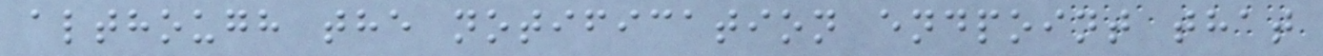although the notification endpoint that
